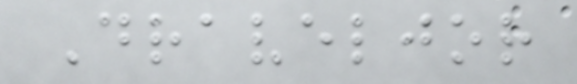Draveljor
